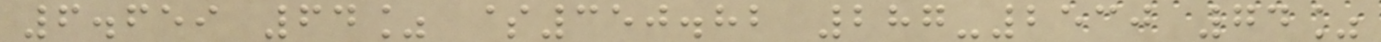6.659 64% $350.82 287-2530 74%
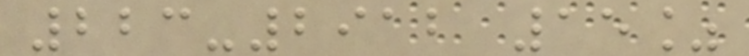223-2912 15%
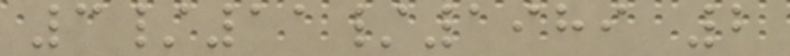3/11/1989 2
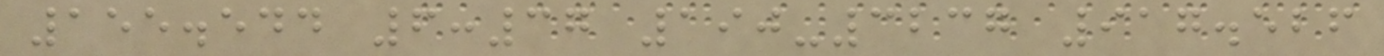155.544 6:37 190-3237 917.526
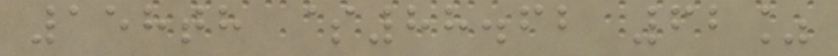158th $88.62 62%
